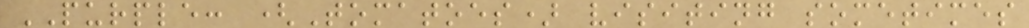PURPLE: (Tomatoes) visiting sometimes
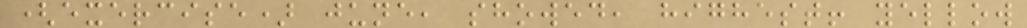(exercise) june, showed, highest! yellow
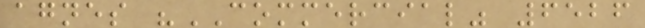agnes "COMMERCIAL" 6526
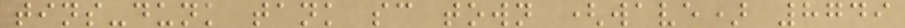tins-dunk tank sc town (wave) 8749
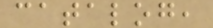catalog,
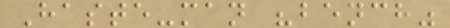Haste-man "bench"
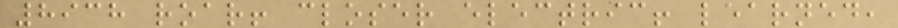8938 roar! closer electric! learned,
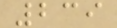239
